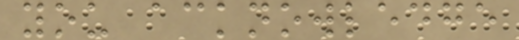you acknowledge
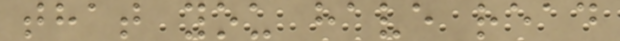that you have read
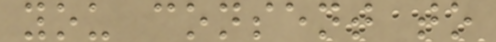you consent to
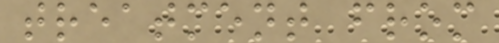treatment from
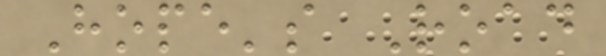Hope's Road
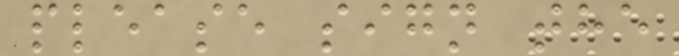please sign the
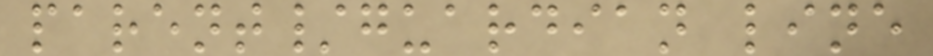parent/guardian line
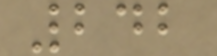242
